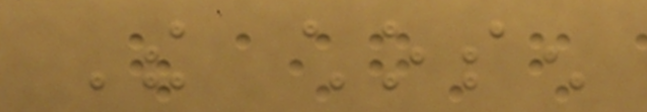The chosen
